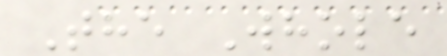The Whole
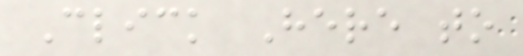Click Here to
